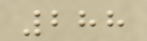288
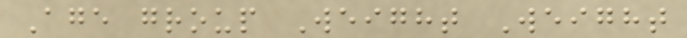Age group Weight Weight
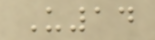U14
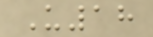U18
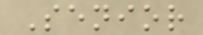Senior
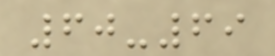60-69
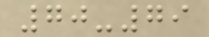70-79
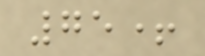75+
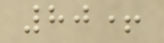80+
